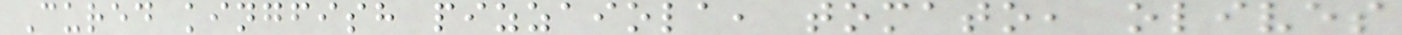Cured kingfish pizzaiola, tomato, olives
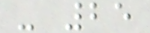- 25
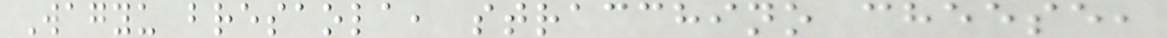Wagyu bresaola, stracchino cheese,
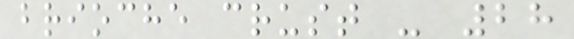brioche crust - 28
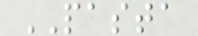PASTA
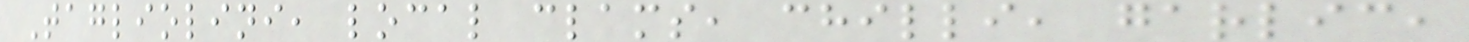Tagliolini, local clams, chilli, garlic,
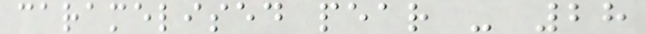caramelised pear - 28
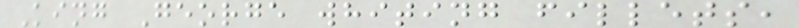King George whiting fillets,
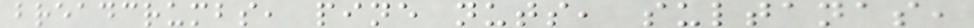breadcrumbs, pine nuts, sultanas,
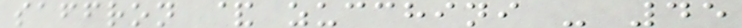saffron & zucchini - 45
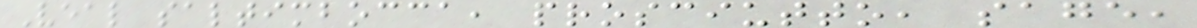Veal saltimbocca, prosciutto, sage,
